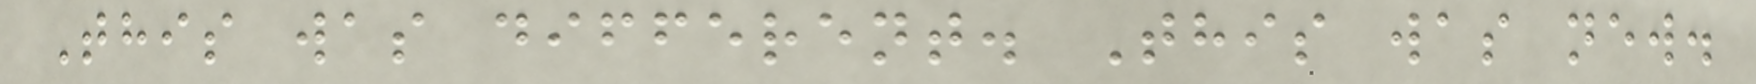This was different. This was new.
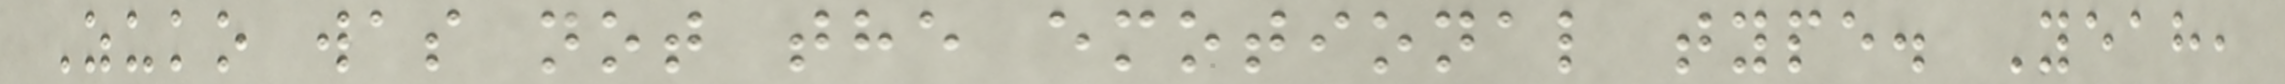Zuko was not the emotional type. Yeah,
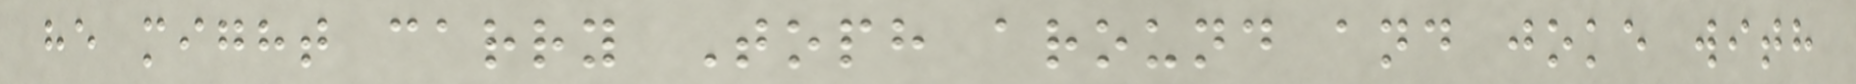he might carry Toph around and joke with
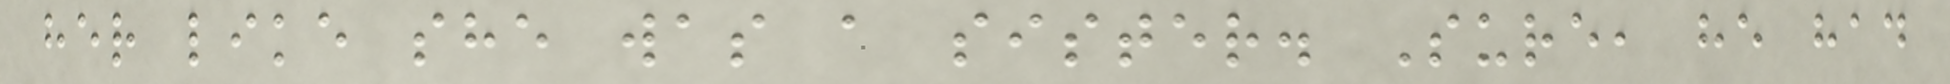her like she was a sister. Sure, he had
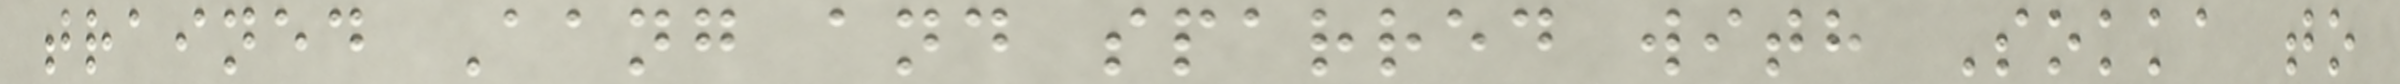trained Aang and sparred with Sokka to
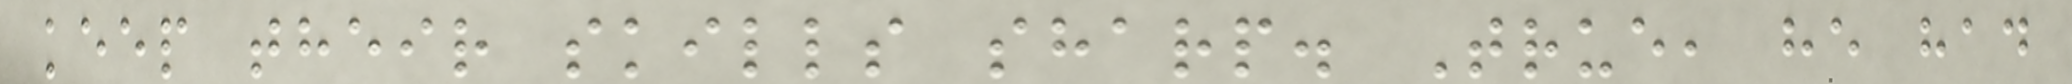keep their skills sharp. True, he had
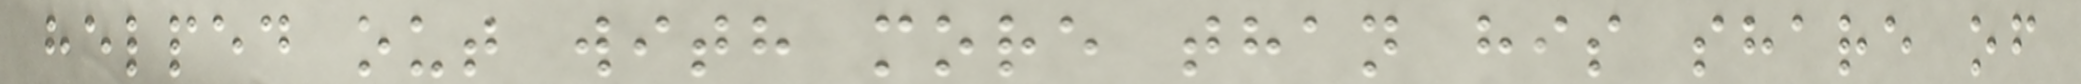helped out with more than his share of
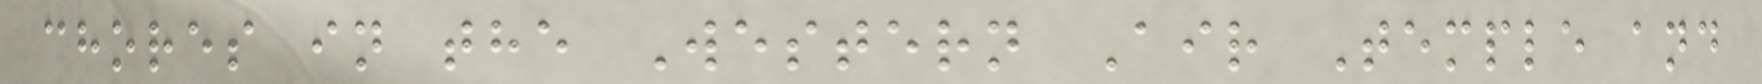chores in the Western Air Temple and
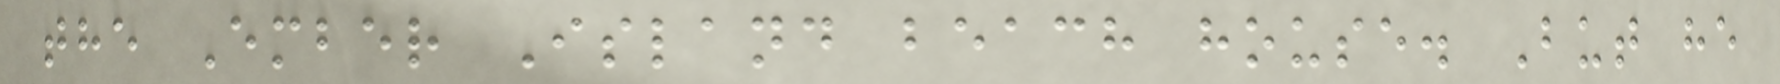the Ember Island beach house. But he
